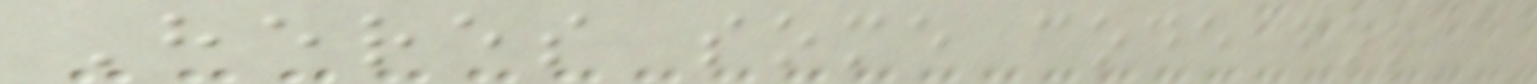Heres some code for a
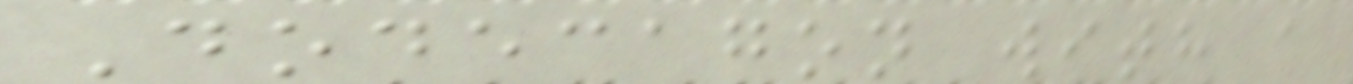Dodecagon with a
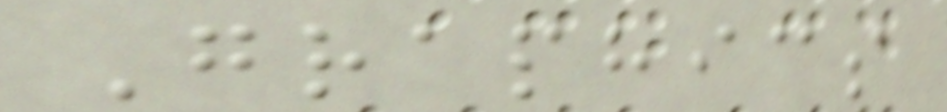Graphics
